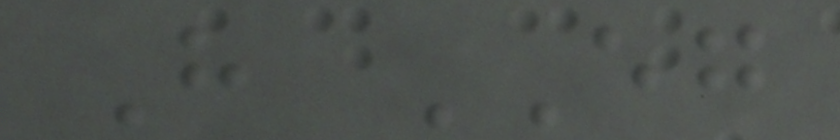H EG
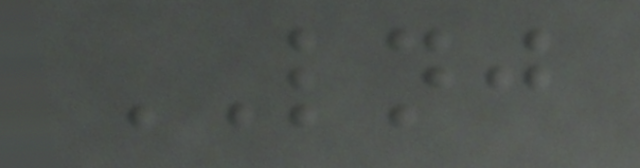LNJ
